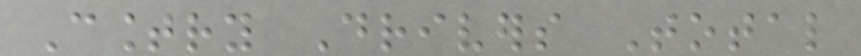Country Drivers Total
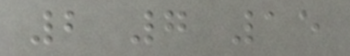2 7 15
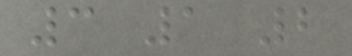3 1 2
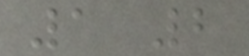1 2
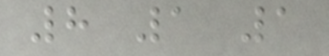8 1 1
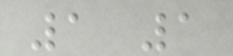1 1
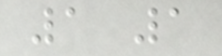1 1
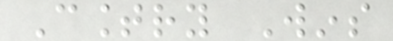Country Wins
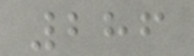286
